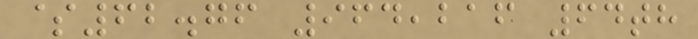$62.76 964,216 64th
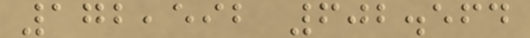172,592 602.564
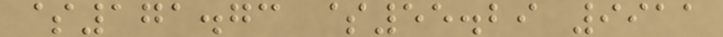$171.73 $55.29 9911
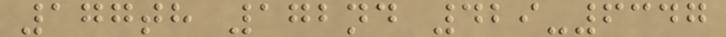177th 172nd 429-6347
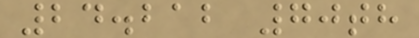24.212 70th
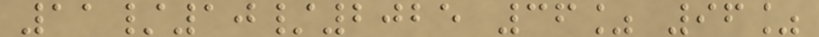11/10/2025 36% 96%
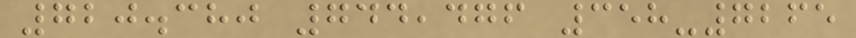720.380 744,476 358-7265
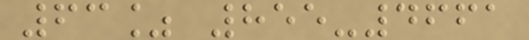63% 855-4661
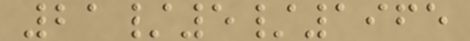21/5/1965
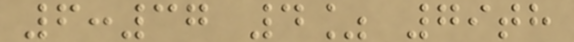6:37 4% 79th
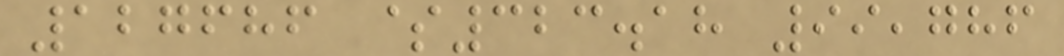127686 $323.18 99,786
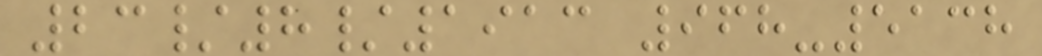23/8/1913 968-5138
